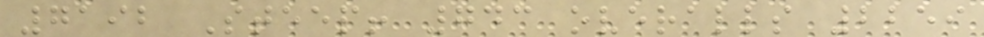7192 Steep! 743 overalls 2259
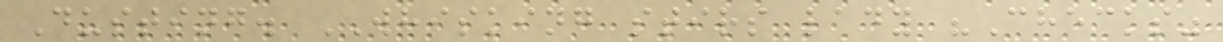Dusting. WHISKING stirs lady "Checks"
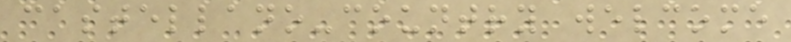castellano-country welcome
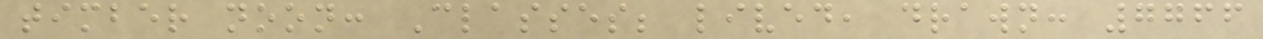timber noon: Classes; lived, drawn: 7766
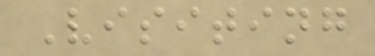Visiting
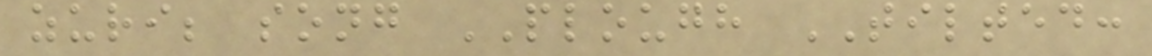zuri; song PLOUGH TILTED:
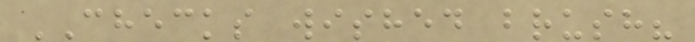CHECKS wished brush?
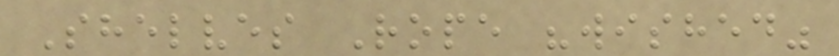Shelves Rope "wished"
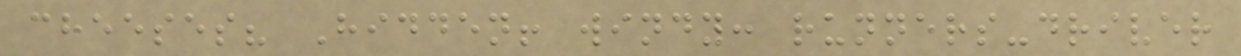cheeses? Hidden! windy: runners-driver
